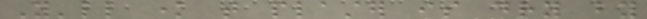You'll know that plaster is dry by
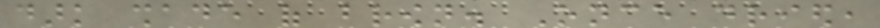dark shade of brown. Once dried,
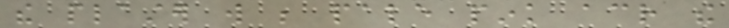the plaster will be pale pink across the
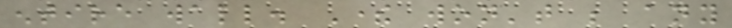entire wall. There won't be any
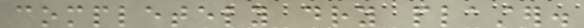completely dry plaster.
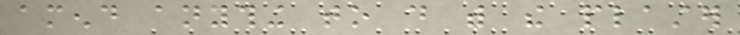amend anything to do with the plaster
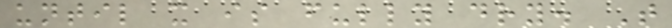until it is fully dry. That
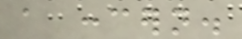a concern.
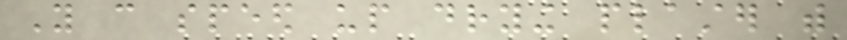You can speed up drying plaster with
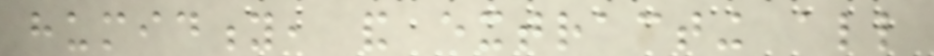humidity, and extracting all
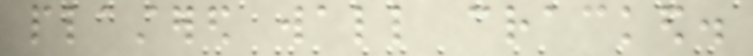plastered wall cracked.
